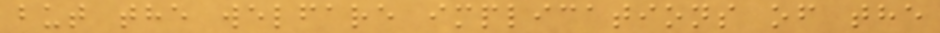but the welfare implications of the
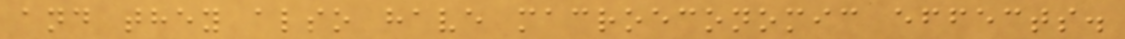and they also have macroeconomic effects.
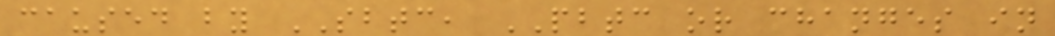caused by SBTC, PBTC or changes in
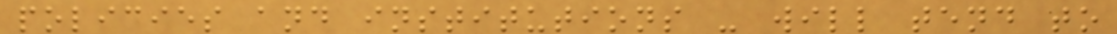policies and institutions - will tend to
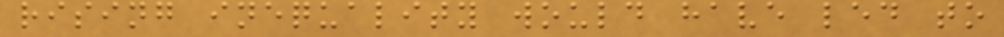rising inequality would have led to
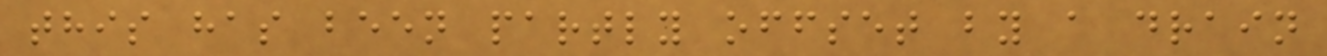this has been partly offset by a drain
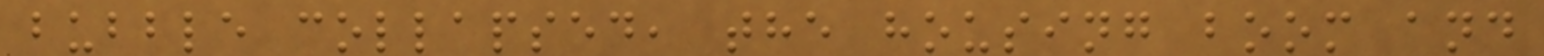bubble collapsed, the housing boom and
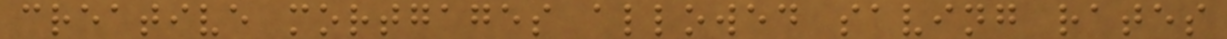creative mortgages allowed saving rates
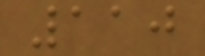110
